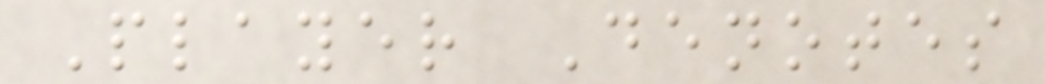Player Denotes
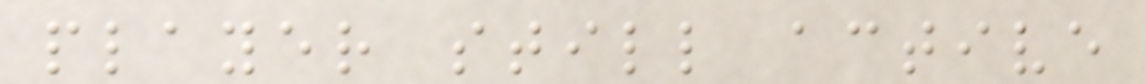player still active
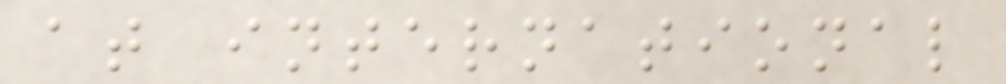at international
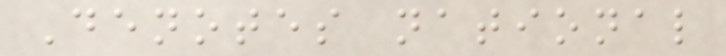Denotes national
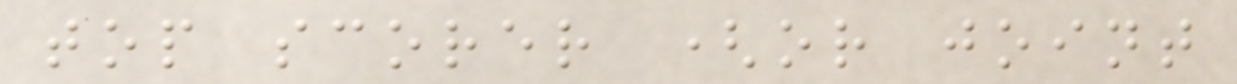top scorer (or joint
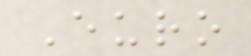Euro
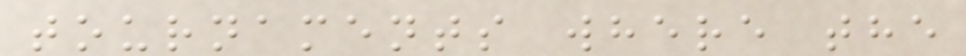tournaments where the
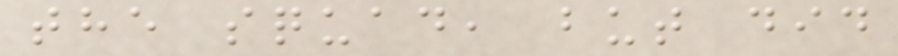the squad, but did
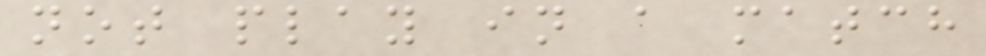not play in a match
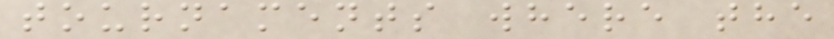tournaments where the
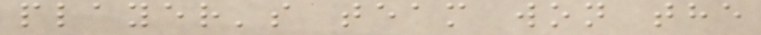player's team won the
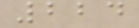224
